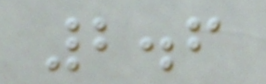2.6
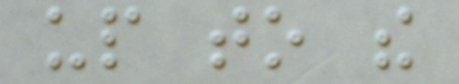up to the
